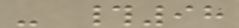- #98
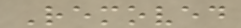Removed
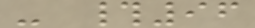- #96
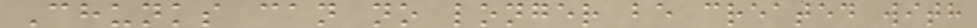Chunks can no longer be created with
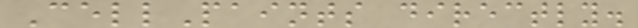CellPaints directly.
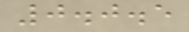0.0.5
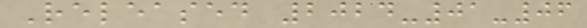Released 2024-01-06
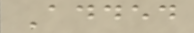Added
